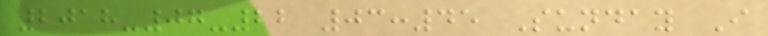2018-07-22 03:45 Sunday I
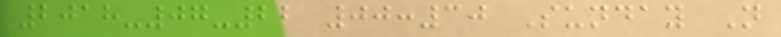2018-07-22 00:30 Sunday N
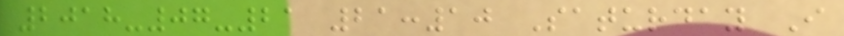2018-07-21 21:10 Saturday I
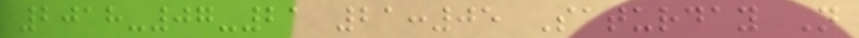2018-07-21 21:05 Saturday N
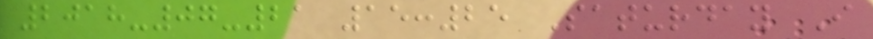2018-07-21 15:25 Saturday I
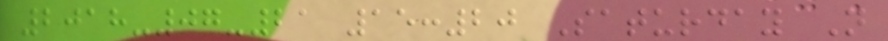2018-07-21 15:20 Saturday N
